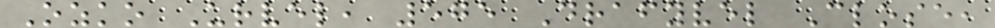Ozko Urvel, 575 Drafyvel Close,
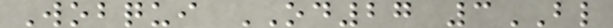Wobqui OD27 3BL
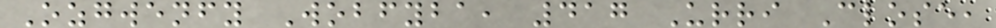Ozgwenfy Wobfyba, 417 Urri Close,
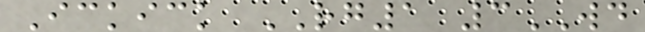Ickick RG1 3WD
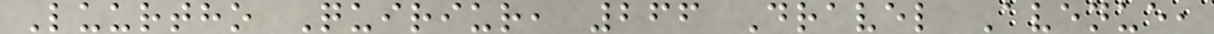Luurtho Quiriur, 266 Dravel Avenue,
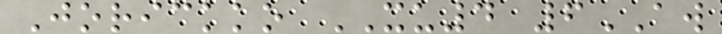Jorickko XU4 6AW
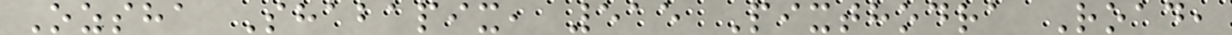Ozsha Shabapix, 515 Pixthodra Road,
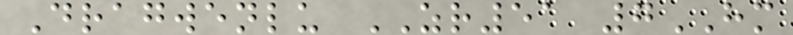Dragwenlu ZR51 7HM
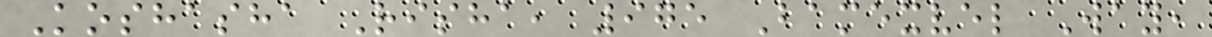Koshasha Risha, 975 Bamexvel Way,
